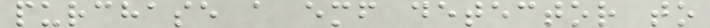purchase a emf detector to
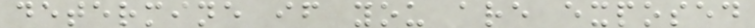determine if you are exposed
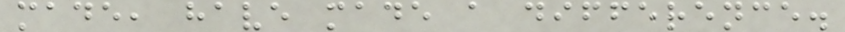made, have made a difference.
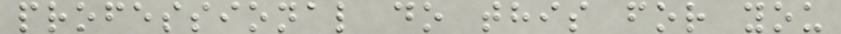professional do this for you
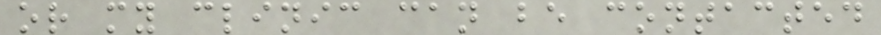or my clinic can be contacted
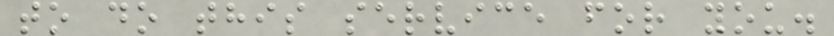to do this service for you.
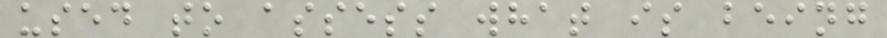used to assess what is being
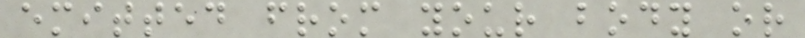emitted from your body or
